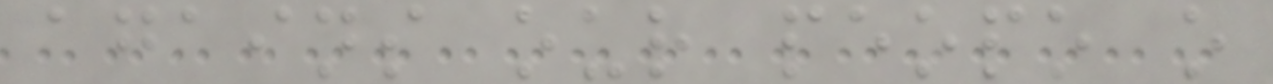agains our peopo o
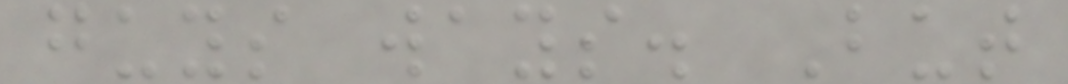guys ways. But
